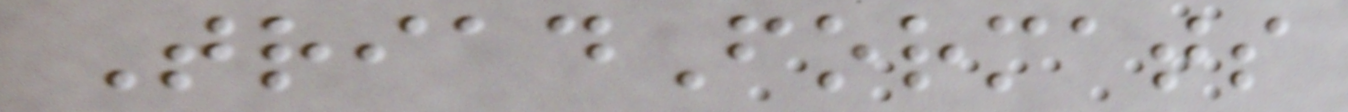TriadFormats
